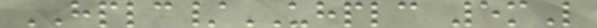HPLC/UHPLC 5mL
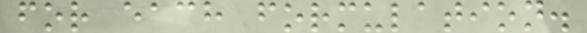for each formulation.
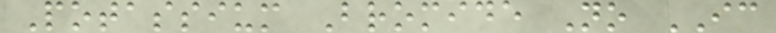Potassium Bromide No IC
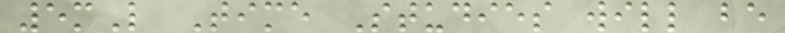5mL Time Studies will be
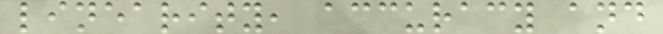linearity, accuracy and
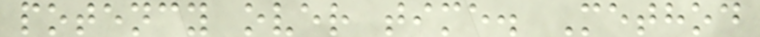potency over time. Method
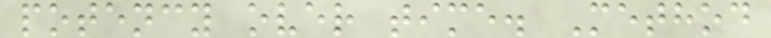potency over time. Method
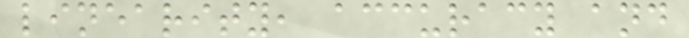linearity, accuracy and
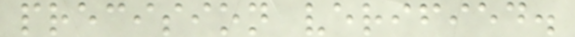precision verified.
